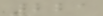221
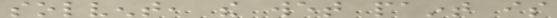solvent, the wet paint is
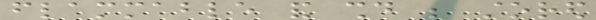flammable and should be stored
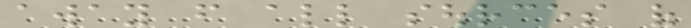away from all sources of
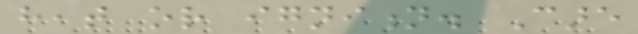heat or ignition. Care
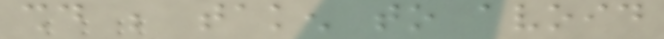should be taken to avoid
